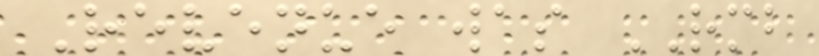Revenue was RMB
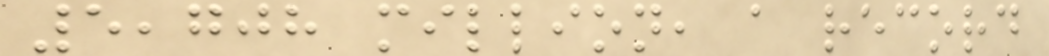5,708 million, a record
